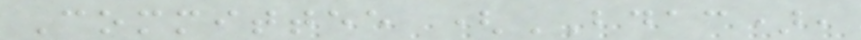Committee (BDAC),
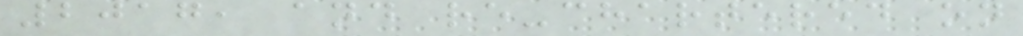2017, and re-chartered on
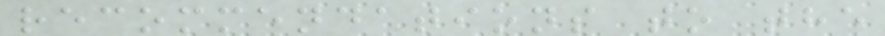recommendations to the
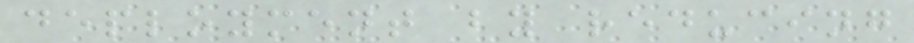deployment by reducing
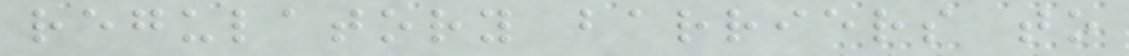regulatory barriers to
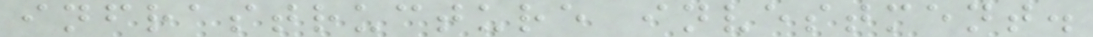infrastructure investment.
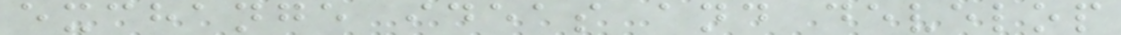exchange ideas and develop
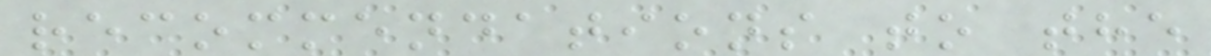recommendations to the
